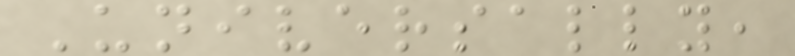Universally,
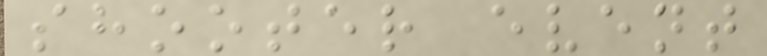shooter event
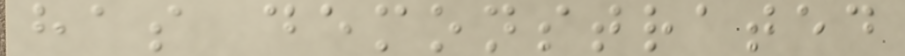has demonstrated
